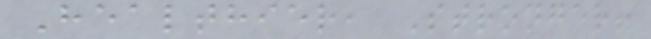Healthier, Stronger!
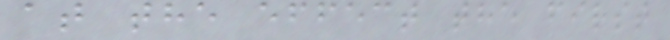at the effect the first
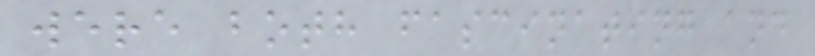were both fascinating and
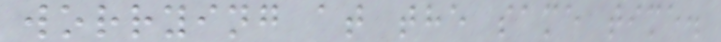worrying at the same time.
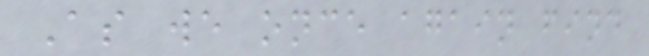As we once again find
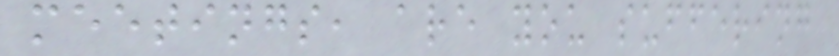meetings, are you suffering
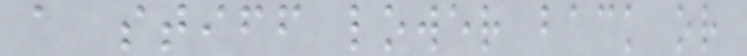a stiff lower back or
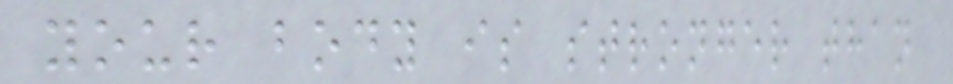your body is stronger than
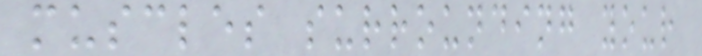muscles surrounding your
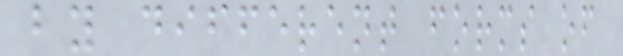by different forms of
